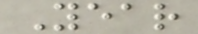Year
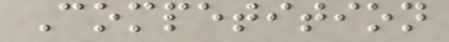Competition
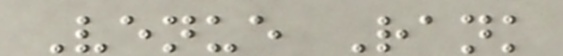Venue Rank
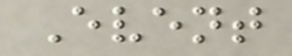Event
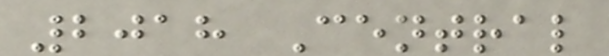2018 Central
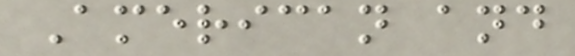American and
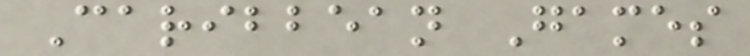Caribbean Games
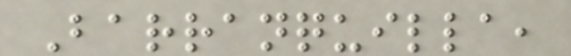Barranquilla,
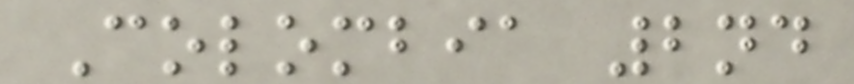Colombia 2nd
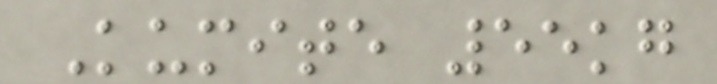Kumite 55kg
